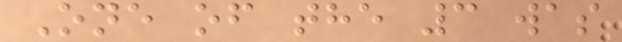One of the 3 was
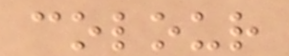colour
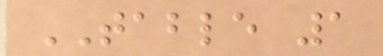TABLE 1
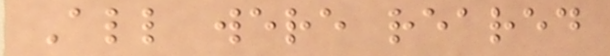All were reared
